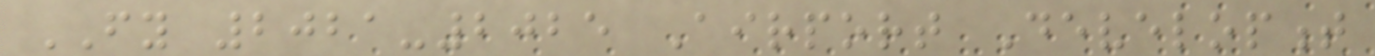FY 2021-2025 Airport Development
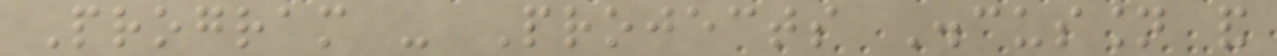Program - Projects Discussion and
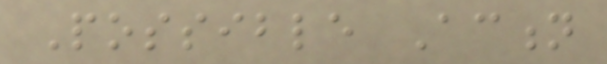Possible Action
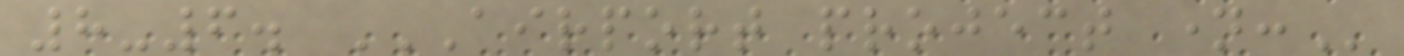8-6. AIRPORT PROJECT NAME:
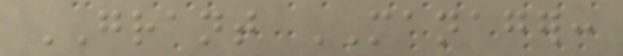GRANT MANAGER:
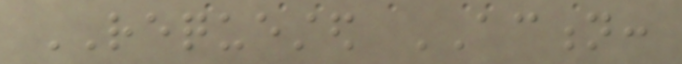REQUESTED ACTION:
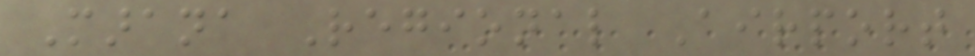Marana Regional Airport
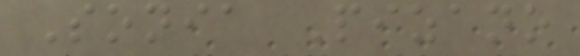Sonia Pizano
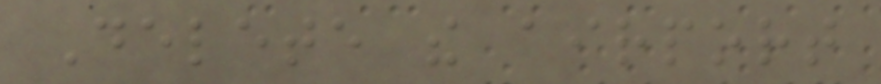Delete the airport
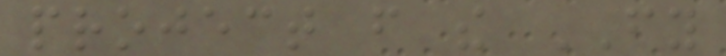project from the FY
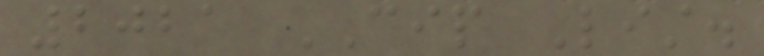2021 CIP List.
